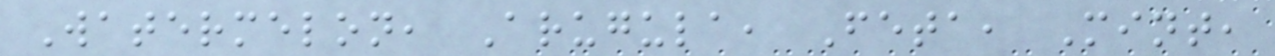Watermelon, Arugula, Feta, Mint,
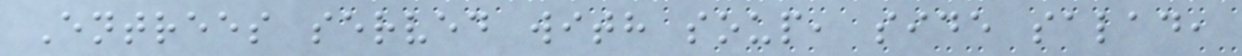Entrees served with soup, side salad,
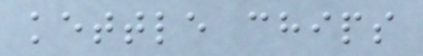kettle chips
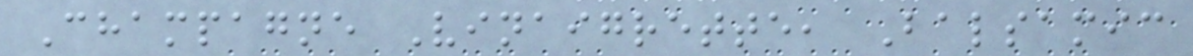Champagne Vinaigrette, Balsamic
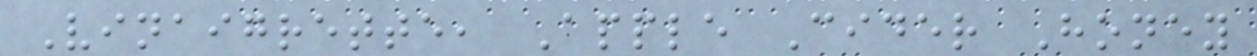Vinaigrette, Apple Cider Honey
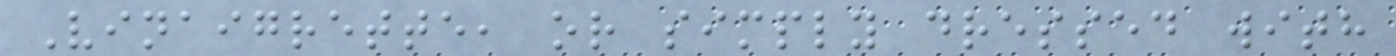Vinaigrette, or simply dressed with
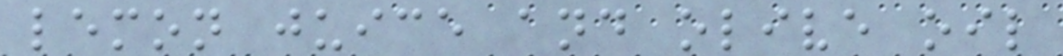lemon juice and olive oil
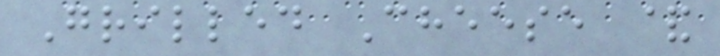Grilled Cheese &
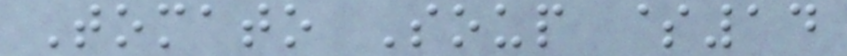Tomato Soup $14
